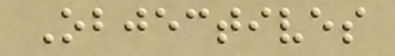Objectives
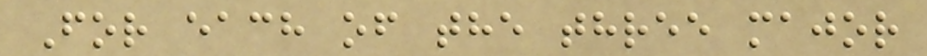For each of the three major
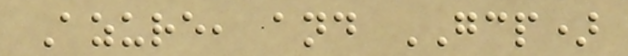Azure, and GCP)
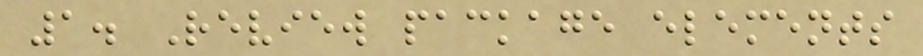1. Review package elements
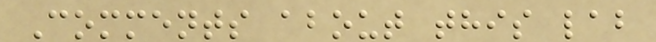Comments about this lab
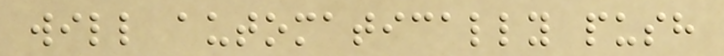will automatically push
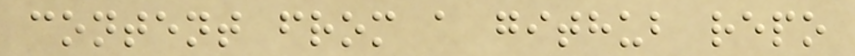content from a github repo
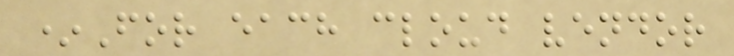*For each cloud vendor
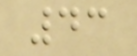43
